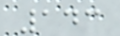143
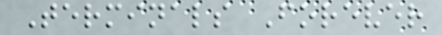Terminals Forever
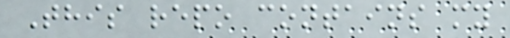This repo contains my
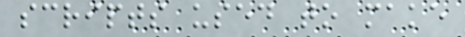scripts used to make
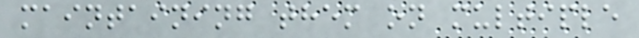maintaining them on multiple
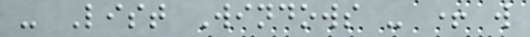- List Windows - + w
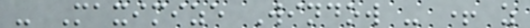- Maximize Window - + z
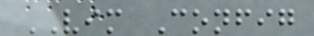VIM Config
